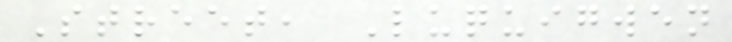Street, Luquigwen
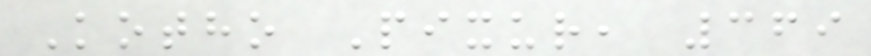Kotho Pixur, 369
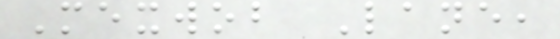Mexwob Lane,
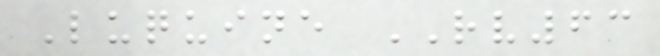Luquine RV63
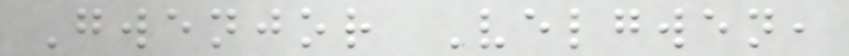Gwenjor Velgwen,
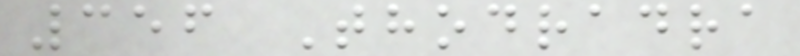356 Thodradra
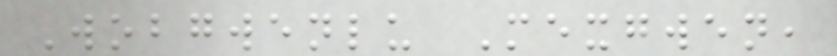Wobgwenlu Mexgwen,
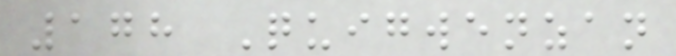178 Quigwenzan
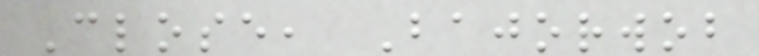Close, Bajorwob
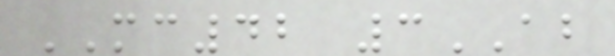MC42 3AB
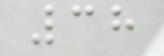38
